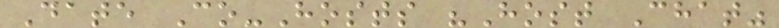Date Co-Hosts "Host Chat"
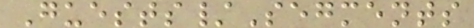Guests/Segments
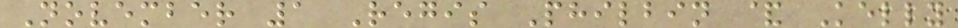November 1 Regis Philbin & Kelly
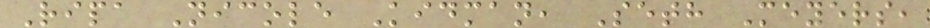Ripa Nicole Kidman, Seth Meyers,
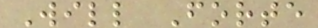Will Forte
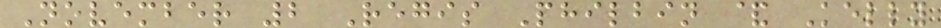November 2 Regis Philbin & Kelly
